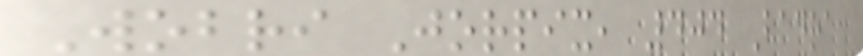Wobri Jorpix, 404 Badra
